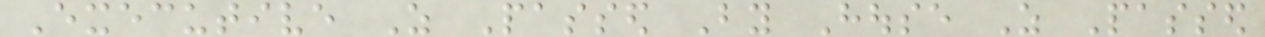Executive As Passed By House As Passed
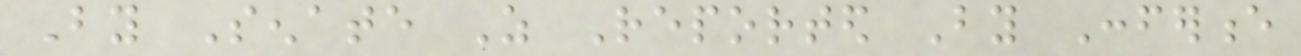By Senate As Reported By Conference
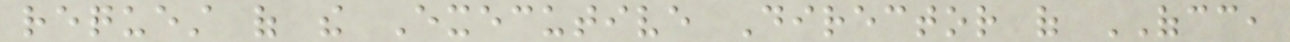request of the Executive Director of OFCC,
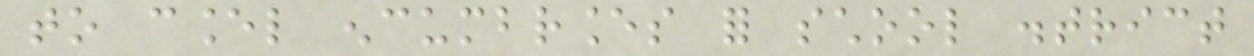to cancel encumbrances for school district
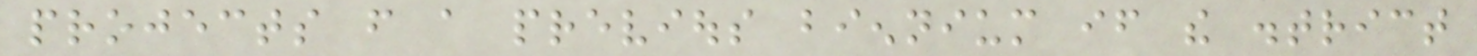projects from a previous biennium if the district
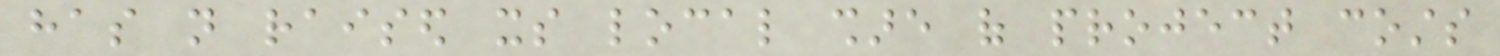has not raised its local share of project costs
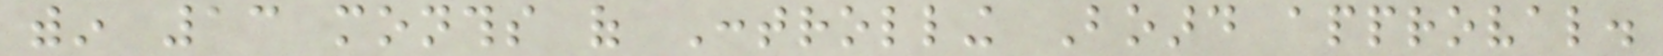within 13 months of Controlling Board approval.
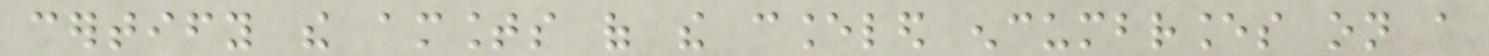certify the amounts of the canceled encumbrances on a
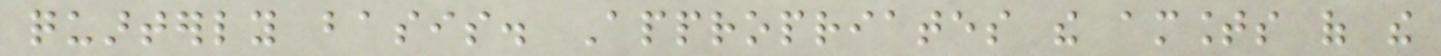quarterly basis. Appropriates the amounts of the
